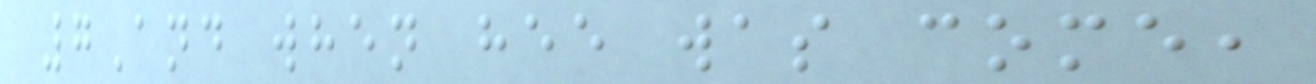7And when hee was come,
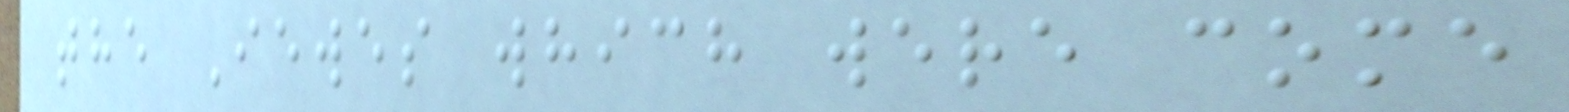the Iewes which were come
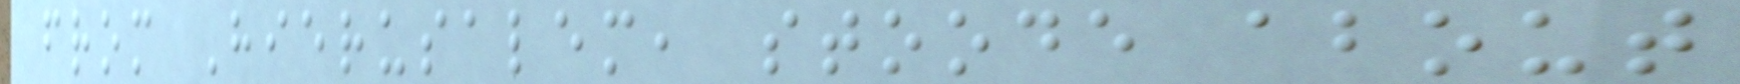from Hierusalem, stoode about
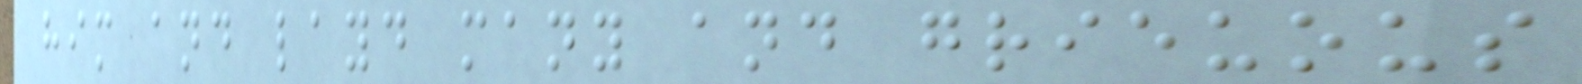him and layd many and grieuous
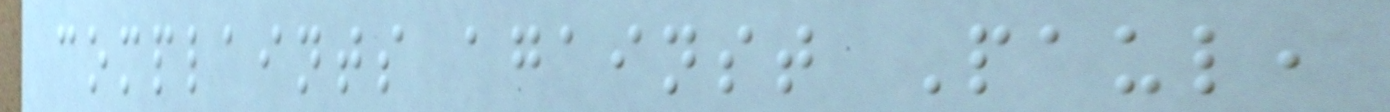complaints against Paul,
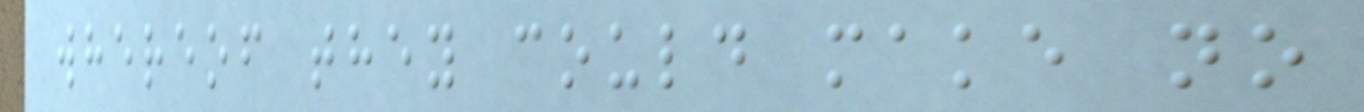whereof they could make no
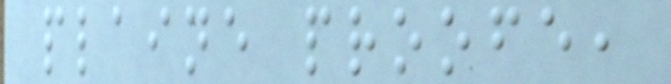plaine proofe,
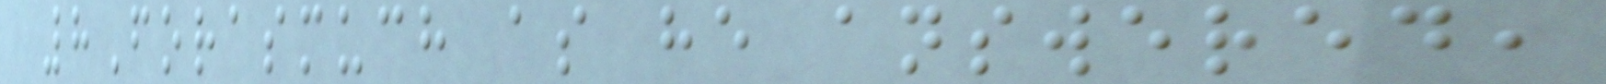8Forasmuch as he answered,
